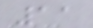11
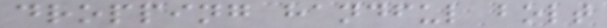dropping handful bolt
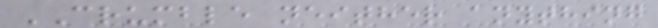CRUMBLE neither anything
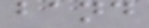band
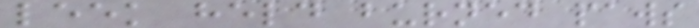leek held burned paws
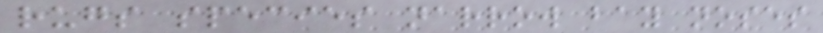rugs species narrow bay noses
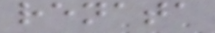renata
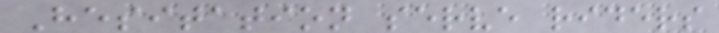Hesitation serve riders
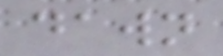dawn
